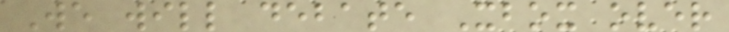We will debate Xbox over
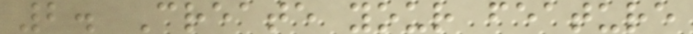2. Create your feature
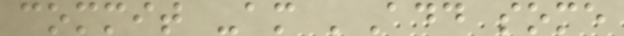commit -am 'Add some
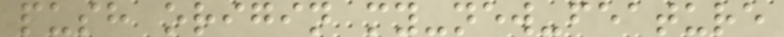push origin my-new-feature
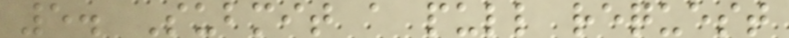5. Submit a pull request
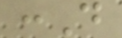:D
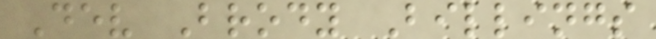Dev Brody Billings
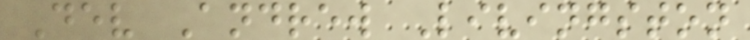Dev Andrew Livingston
